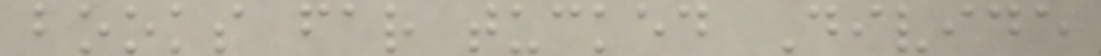books far tucked Divide
